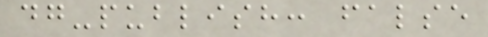dg-publish: false
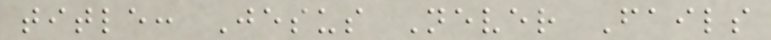title: Jesus Never Fails
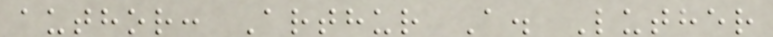author: Arthur A. Luther
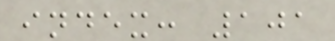index: 101
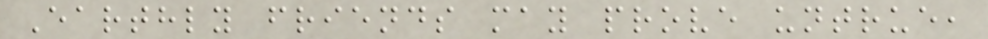Earthly friends may prove untrue,
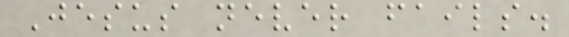Jesus never fails.
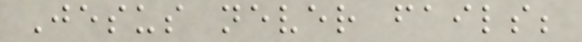Jesus never fails;
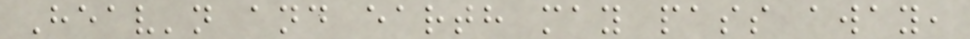Heav'n and earth may pass away,
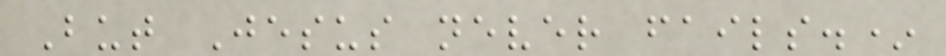But Jesus never fails.*
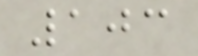103
